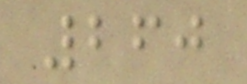260
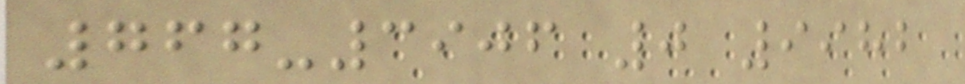767-3906 0 9982
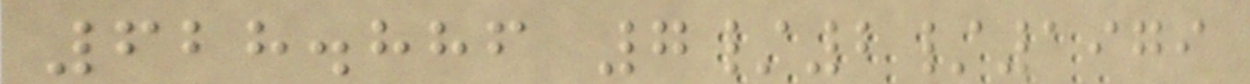628.886 7/2/1979
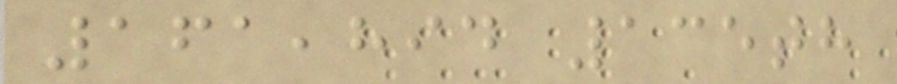161,894 135th
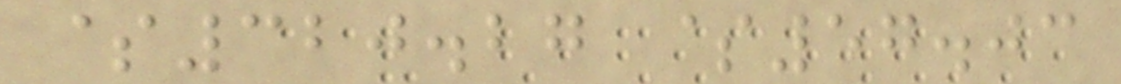$320.27 $57.03
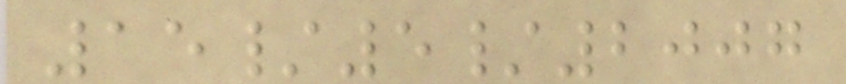15/5/2007
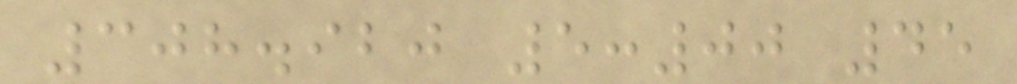308.920 5:00 45
